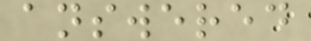answered
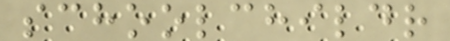schoolchildr
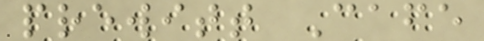prewitt Cafe
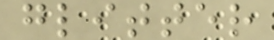glitter
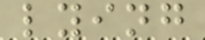lying
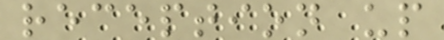reception up
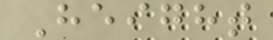Height
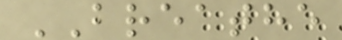BREATHE
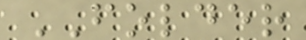FOLDER
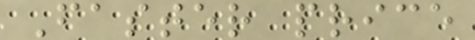Faster price
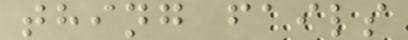thing fails
